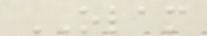OLAM
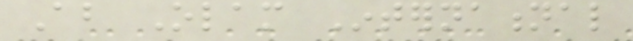About Olam International
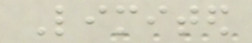Limited
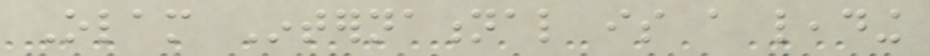Olam International is a leading
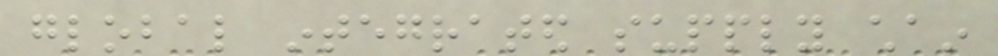global integrated supply chain
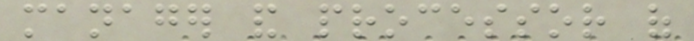manager and processor of
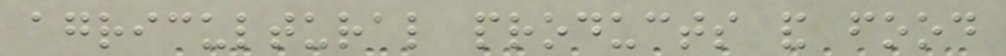agricultural products and food
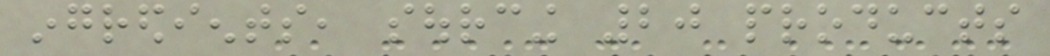ingredients, sourcing 20 products
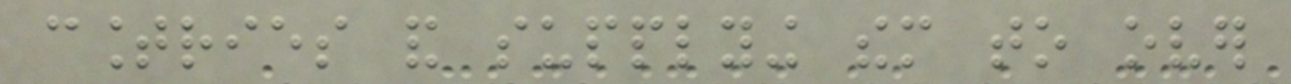countries and supplying them to over
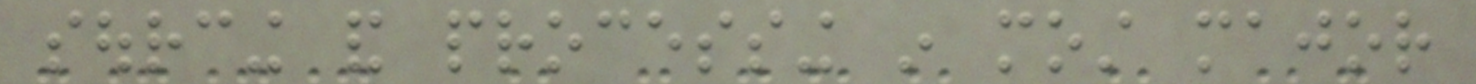sourcing and processing in most major
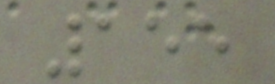155
